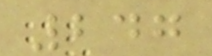247
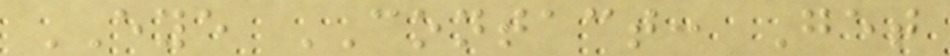EYE CONTACT: Get
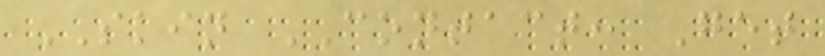SKIN CONTACT: Get
